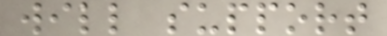will support
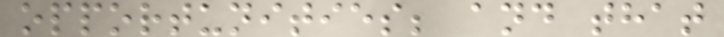opportunities; and that
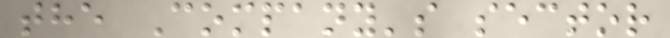the Company's sector
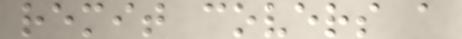remit covers a
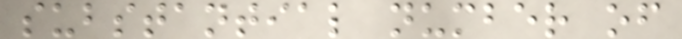substantial number of
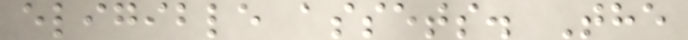eligible assets. The
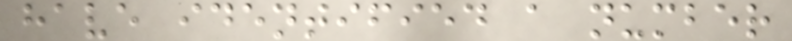have identified a number
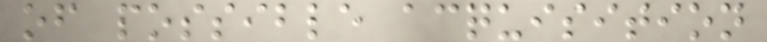of possible acquisition
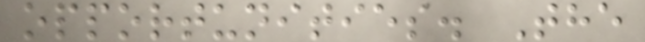opportunities. The
